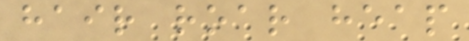hair roar heap
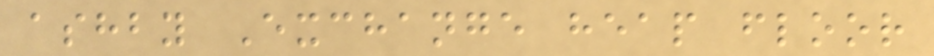ashby Exchange heap floor
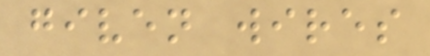given wires
